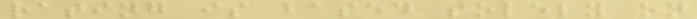rating is based solely on
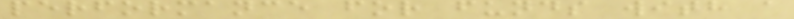performance for funds with a
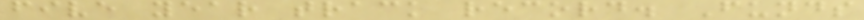five year track record. Funds
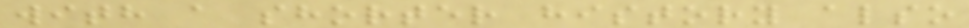with a shorter history also
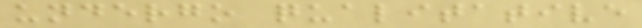undergo qualitative
